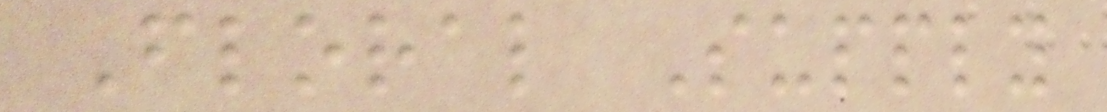Floral Supply
